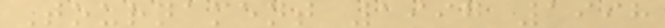Tournament 1997 1998
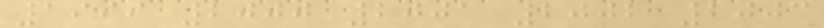1999 2000 2001 2002 2003
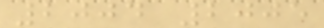2004 2005
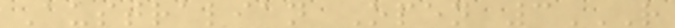Australian Open 3R
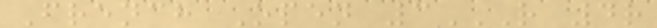French Open 3R 4R
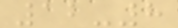12-8
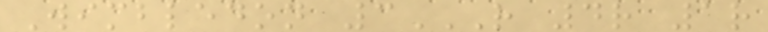Wimbledon 3R 4R 1R
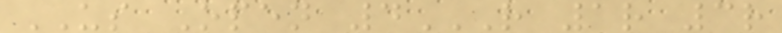US Open 4R 1R 3R
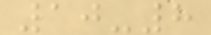10-8
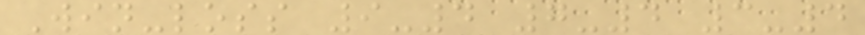Win-loss 9-4 7-4 3-4
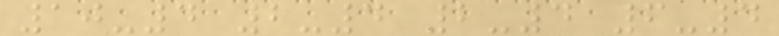10-4 2-4 2-4 6-4
